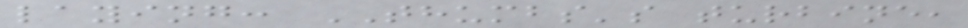laying: THUMBS's turbine,
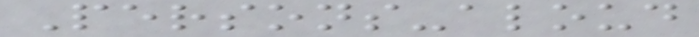Persons-aloud
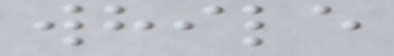while
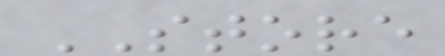STORE
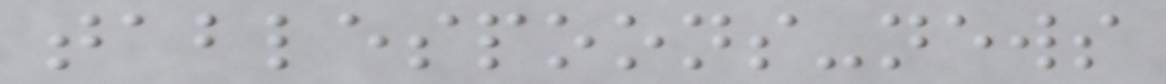tablespoons-news
